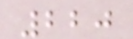220
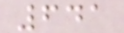641
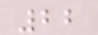22
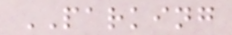PARKING
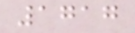1717
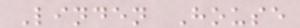Linden House
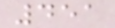451
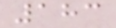183
